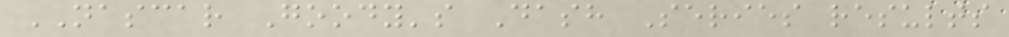NASCAR Goody's Dash Series results
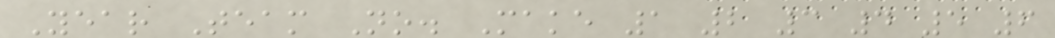Year Team No. Make 1 2 3 4 5 6
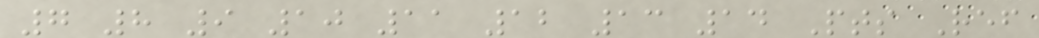7 8 9 10 11 12 13 14 Pts Ref
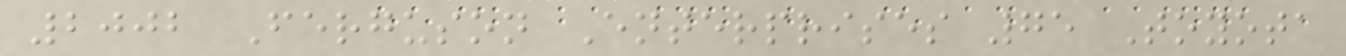2002 Ferguson Enterprises 75 Toyota
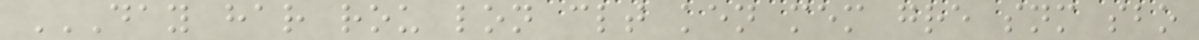DAY HAR ROU LON CLT KEN MEM GRE SNM SBO
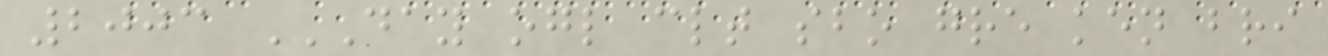2003 DAY OGL CLT SBO GRE KEN BRI
